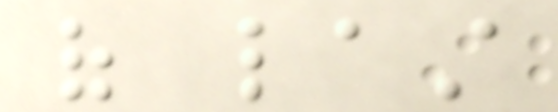of last
